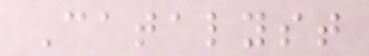Catalyst
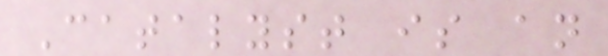Catalyst is an
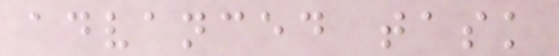advanced task
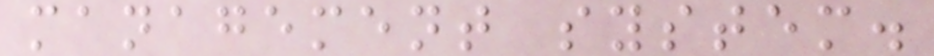management system.
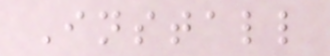Install
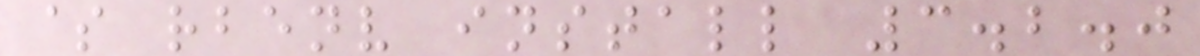$ rbenv install 3.2.0
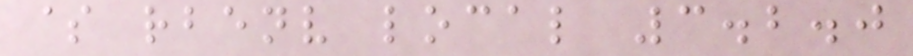$ rbenv local 3.2.0
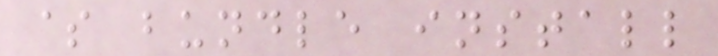$ bundle install
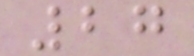27
